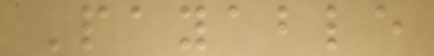Payable
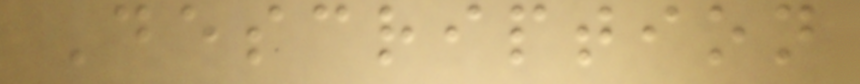Description
